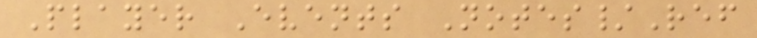Player Events Notes/Ref
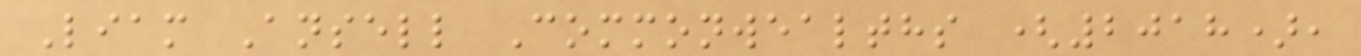Liam Ansell Commonwealths (2018),
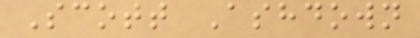Scott Ashdown
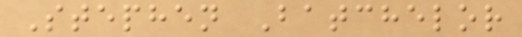Stephen Batchelor
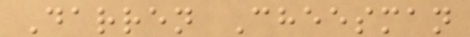Darren Cheesman
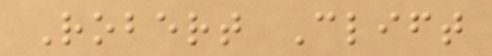Robert Clift
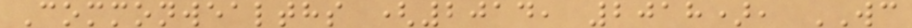Commonwealths (2014, 2018), WC
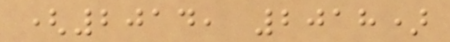(2014, 2018)
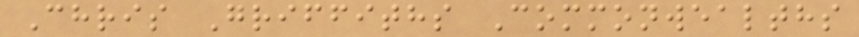Chris Griffiths Commonwealths
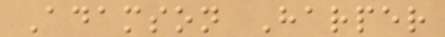Adamson Harper
